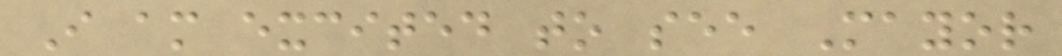I am excited to see Mayor
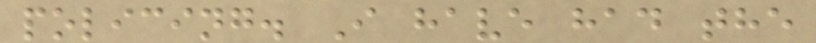policing. I have had the
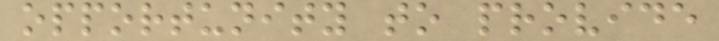opportunity to provide
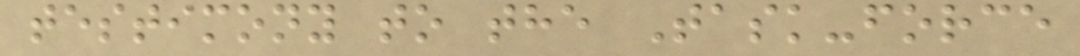testimony to the Task-force
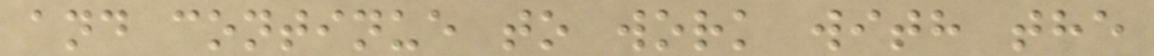and continue to work with the
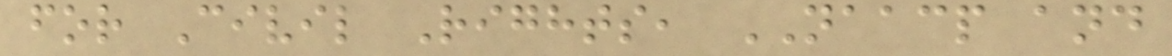for Civil Rights, NAACP and
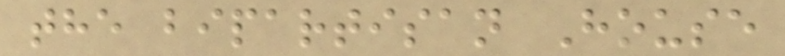the bipartisan House
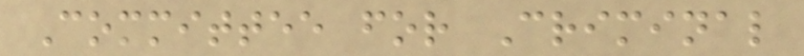Committee for Criminal
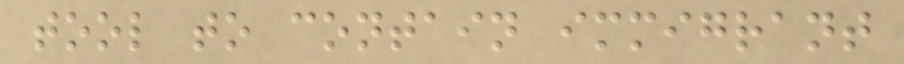tool to contain immigrant
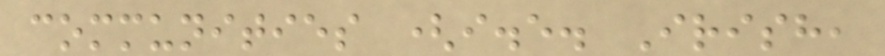communities (i.e. Irish,
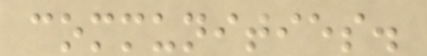communities.
